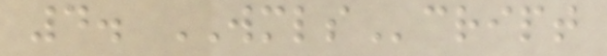4. WMLScript
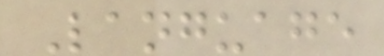Language
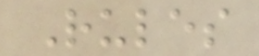Rules
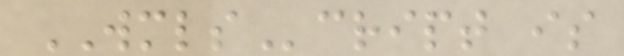WMLScript is
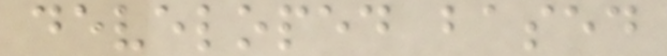developed based
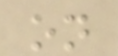on
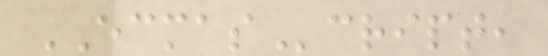ECMAScript,
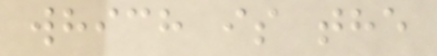which is the
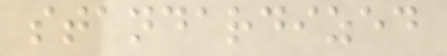standardized
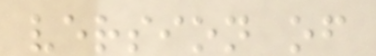version of
